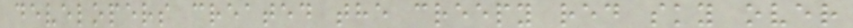developers created the creepy red sky over
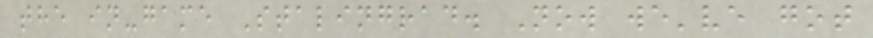the in-game Stalingrad. Now we've got
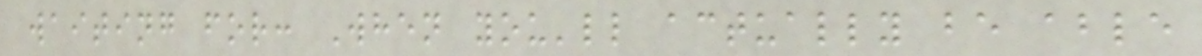waiting for: When you'll actually be able
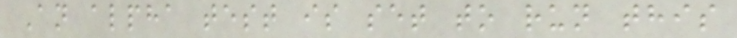An alpha test is set to run this
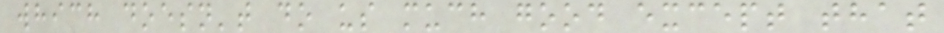which doesn't do us much good except that
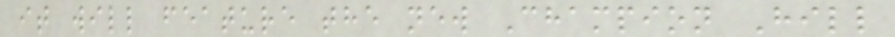it will feature the new Champion Hill
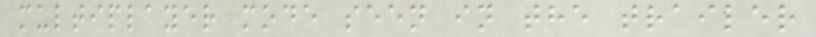multiplayer mode seen in the trailer
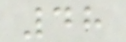48
